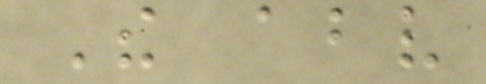The above
